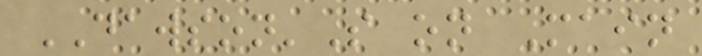DAWSON'S on Main
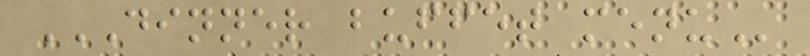DINNER BUFFET MENU
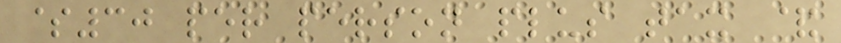$30 per person plus tax &
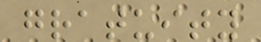gratuity
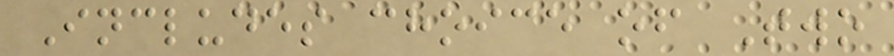Includes choice of Two
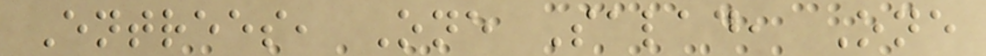Entrees, One Salad, One
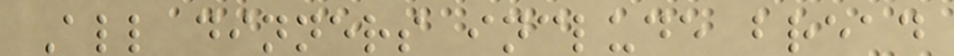All dinners include bread
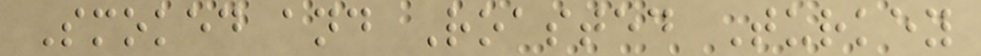Smoked and Roasted Turkey
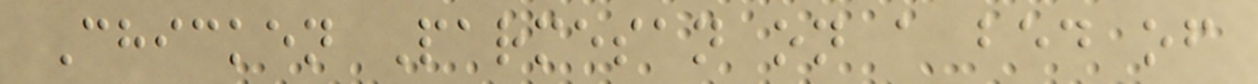Chicken Parmesan on a bed of
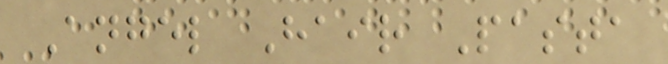Angel Hair Pasta
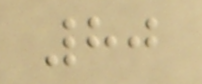80
